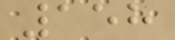158
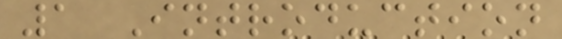1 Introduction
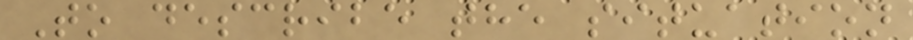To describe the situation
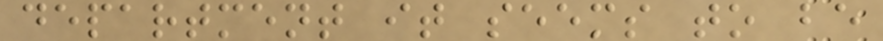department it seems to be
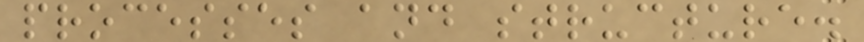processes and structure.
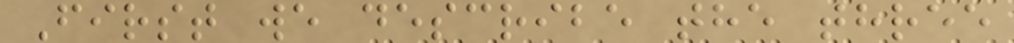First we describe the three
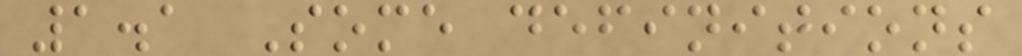1.1 Some definitions
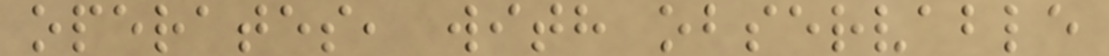operates, with observable
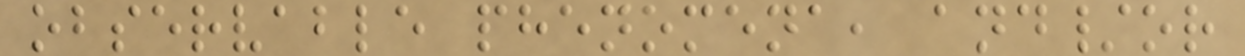observable phenomena, and/or
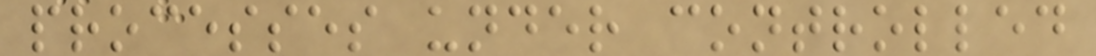processes under controlled
